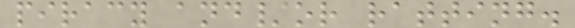piracy and/or ratting.
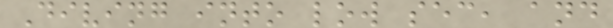Diving into low sec, and
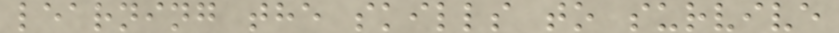learning the skills to survive
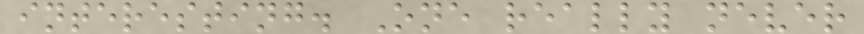interesting. One really never
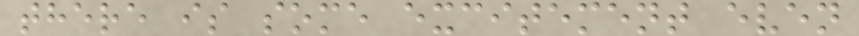there is some excitement even
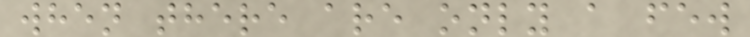when there are only a few
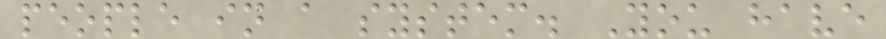people in a system. You have
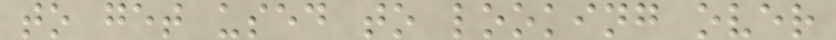to get used to looking over
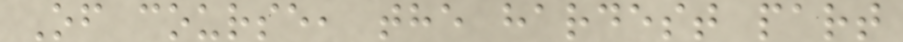Of course, the hardest part
